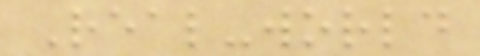Real-world
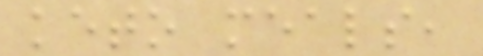keto meals,
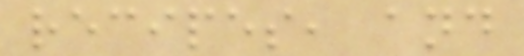recipes, and
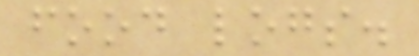food logs.
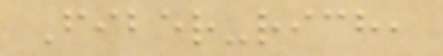Fiber-rich,
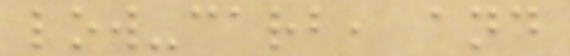low-carb, and
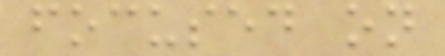focused on
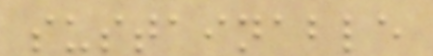sustainable
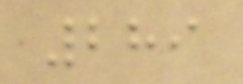289
